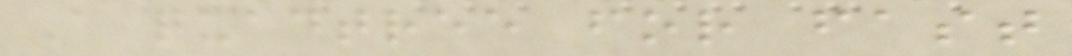A quadtree for fast
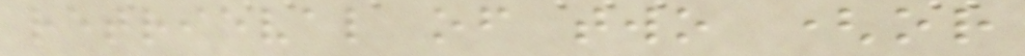retrieval of two (or
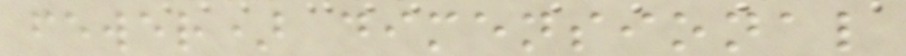fewer) dimensional
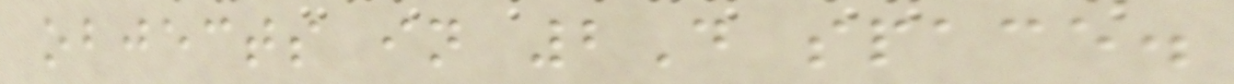objects in 2D space.
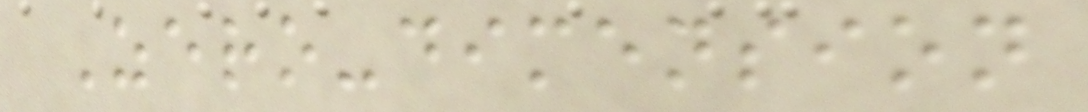Zero-dimension
